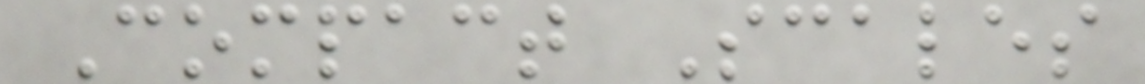Compact Scales
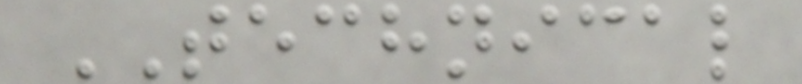TECHNICAL
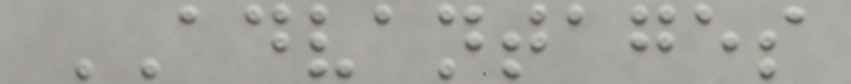ADVANTAGES
